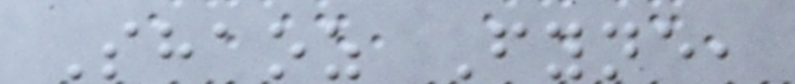Shaoz Fyne,
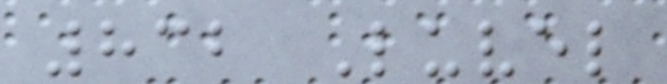832 Luvel
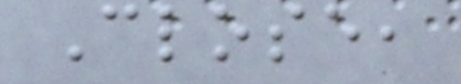Close,
